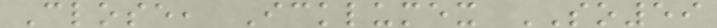Close, Icklumex SO59
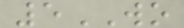5WO
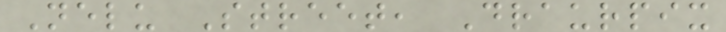Nelu Street, Draurpix
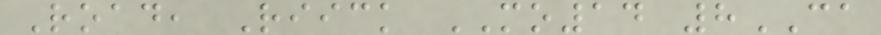Road, Riick MO14 8CA
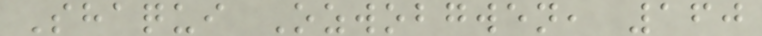Shaqui Ozwobgwen, 160
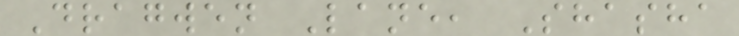Dragwen Lane, Shasha
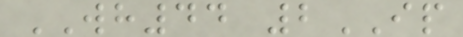WH44 2IP
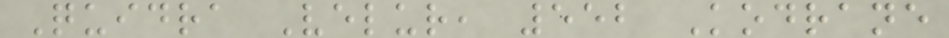Quidra Velur, 552 Kodrane
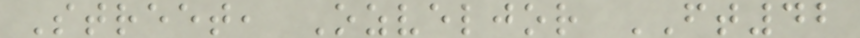Street, Ozveljor FT42
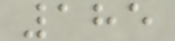185
